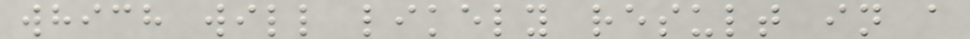which will likely result in a
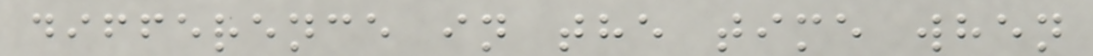difference in the time when
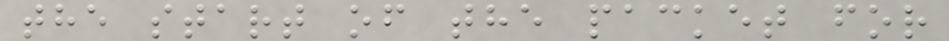the start of the packet for
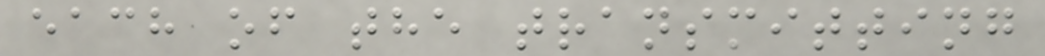each of the transmitting
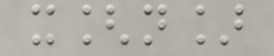x[n]
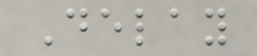Delay
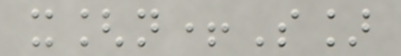x[n+S]
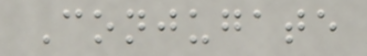Conjugate
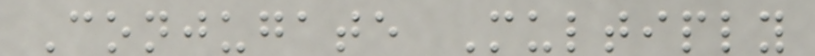Conjugate Multiply
